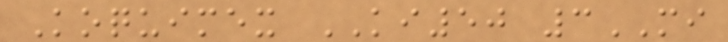Koquimex KI50 3MI
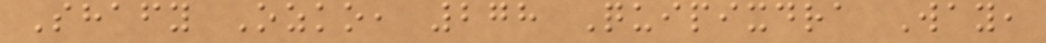Shafy Ozko, 278 Quipixdra Way,
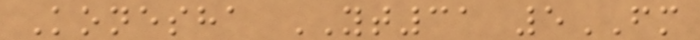Konesha YT31 5FM
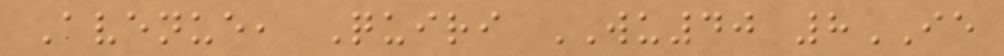Avenue, Quiri WU40 8IE
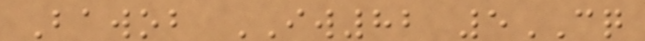Bawob IW82 5CQ
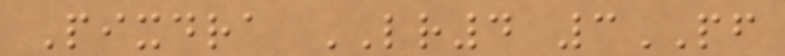Pixdra LR4 3PF
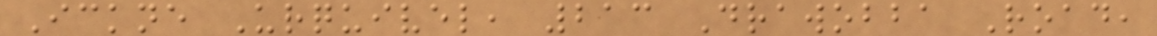Ickne Urquivel, 213 Drawobba Road,
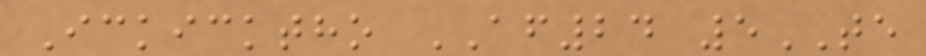Ickicktho AF24 5TE
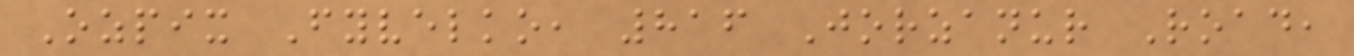Ozpix Fyvelko, 816 Jorzanur Road,
